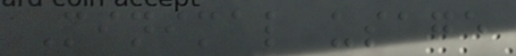Minimal usage
